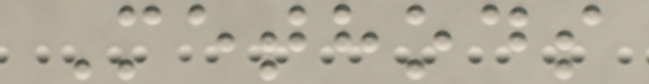Methods
